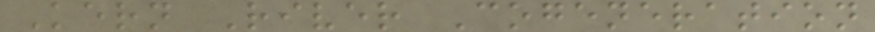Kern River Cogeneration
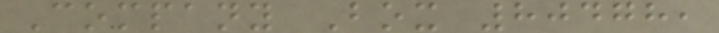Company Box 80478,
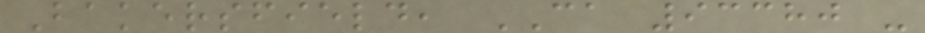Bakersfield, CA 93380 -
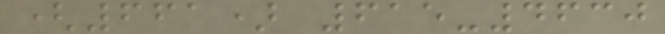(661) 615-4630
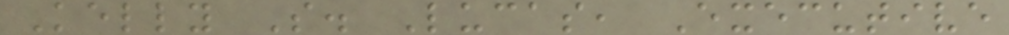Kelly S. Lucas, Executive
